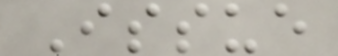Issue
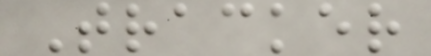Tracker
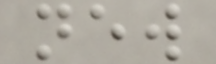new
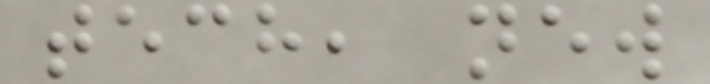tech, new
